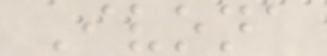Ivona
